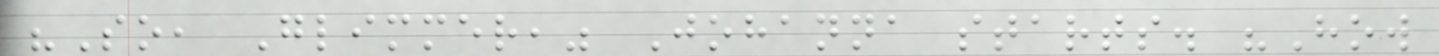"So, Glimmer," Johanna starts. "How
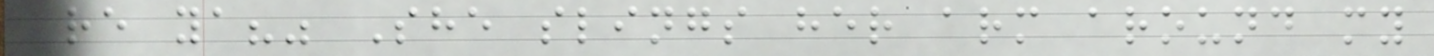are ya?" She slings her arm around my
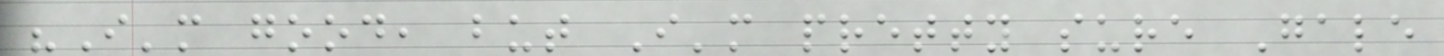"I'm good, but I'm pretty sure Gale
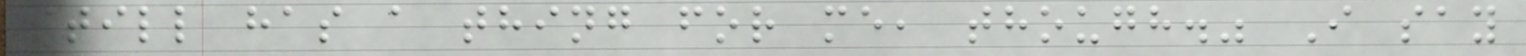still has a thing for me, though." I say
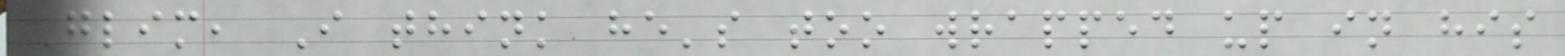Glim, I think he's too wrapped up in his
